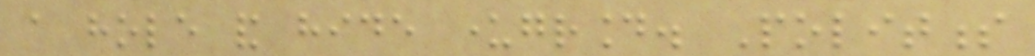a hole and hide underground. Politness
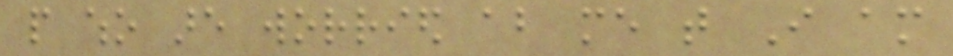people who are worried about me that I am
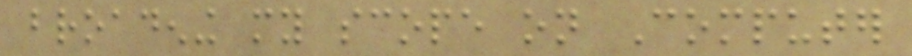broadening my scope on Computer
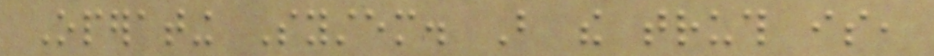Operating System. But the truth is,
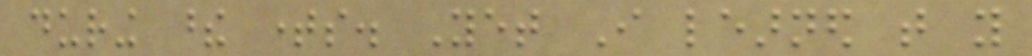during these times. Yet I learned that you
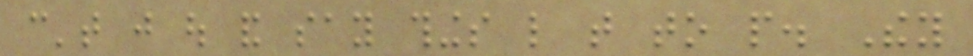can't just out and say things like that to people. They
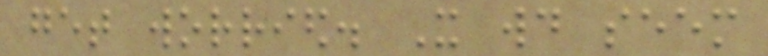get worried. It would seem
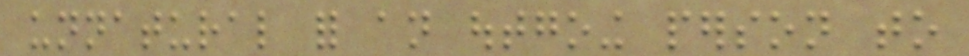unnatural for an outgoing person to
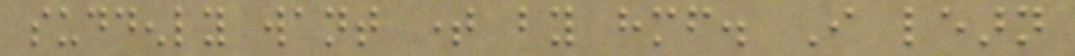suddenly want time by himself. I learn
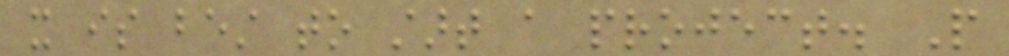it is best to start a project. People
